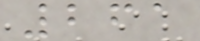261
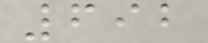692
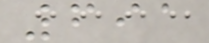691
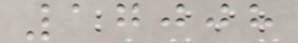17008
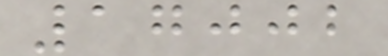17002
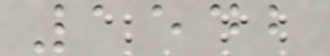1542
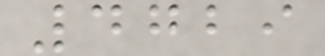4729
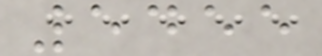5455
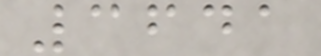3641
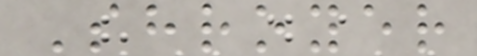Shroyer
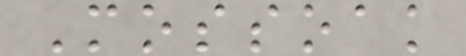Mossoak
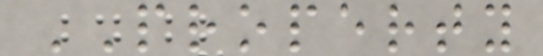PROPERTY
